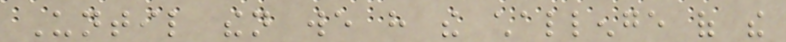Until then we have the challenge of the
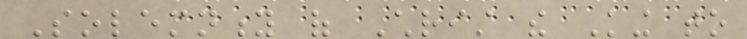Solemnity of Christ the King to
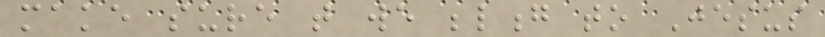make sure that we belong to Jesus
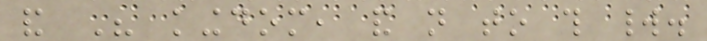and His kingdom, and not to this world.
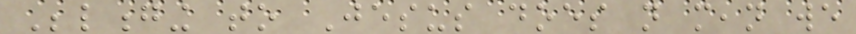Belonging to Jesus does not mean we
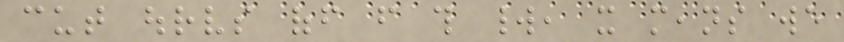cut ourselves off from this world, it means we
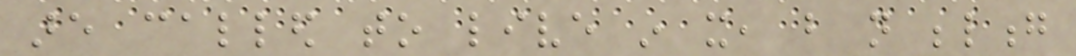are called to live in it, but not belong
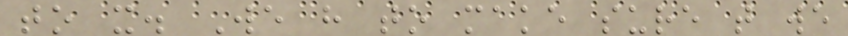to it. We have to make sure that we
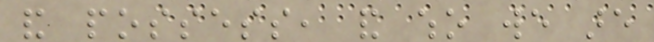and possess, and who we are
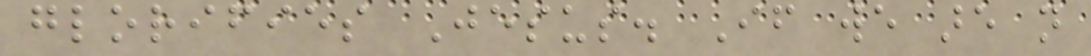glorifies Jesus. If we are not
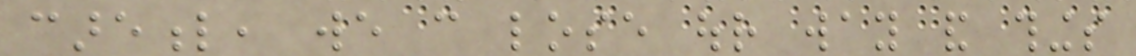careful, we can lose our way and things
